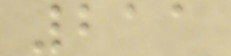211
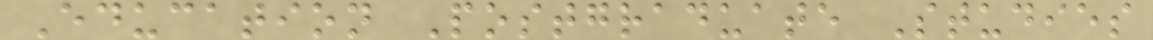Education Postgraduate Studies
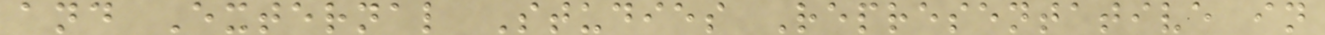and External Studies Representative in
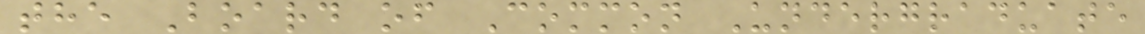the Board of Common Undergraduate
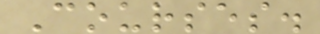Courses.
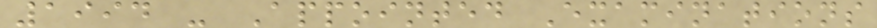1994 - Appointed Examinations
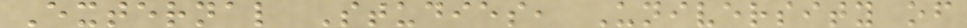External Studies, University of
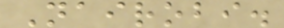Nairobi.
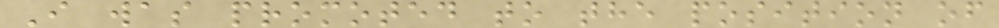I was promoted to the position of
